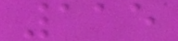115
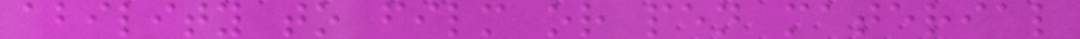ability to film or pen material
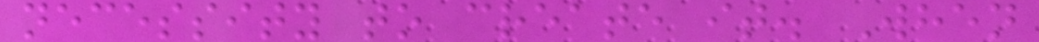necessity to create it. When
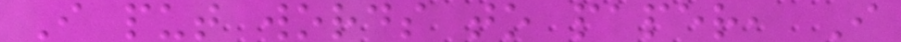I put words to paper, I
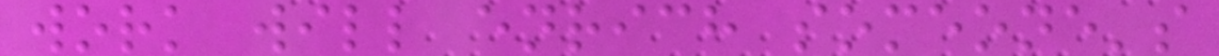work will enrich someone's
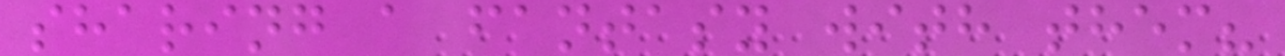sharing a fantasy with them?
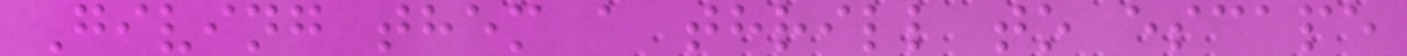Giving them a thrill to escape
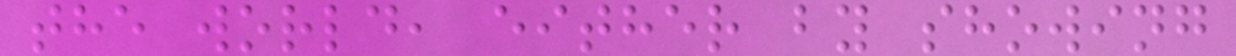the world, either by showing
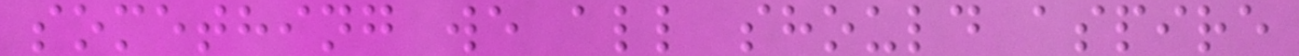something we all should aspire
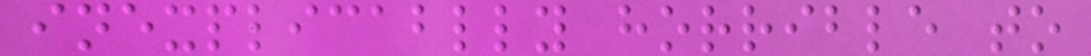inexplicablly horrible to
